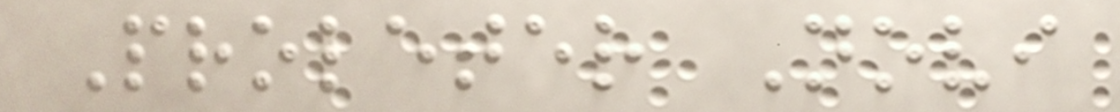Proleter Novi
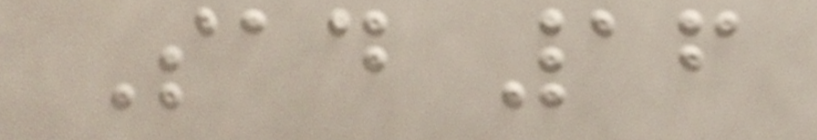Sad 16
